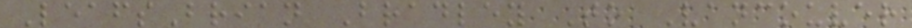LeafsBrian Bradley To Vancouver
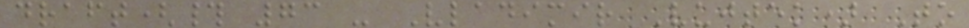draft(# 73 - Vladimir Vujtek) To
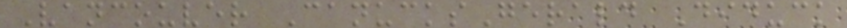Vancouver CanucksGerald Diduck
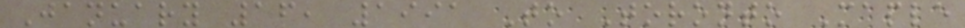January 16, 1991 To Toronto Maple
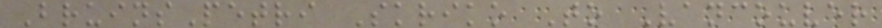BruinsPetri Skriko To Vancouver
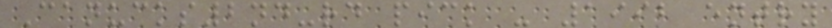Canucks2nd-rd pick - 1992 entry
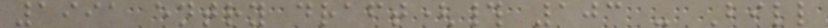1991 entry draft(# 103 - Bill
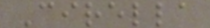Cirella
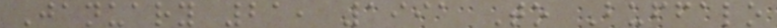January 21, 1991 To Buffalo
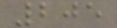205
